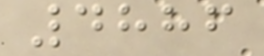4886
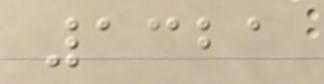1321
